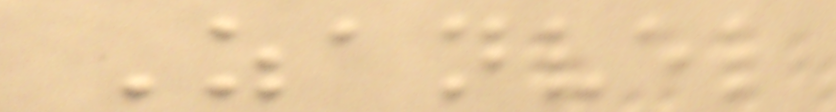Zanvel
